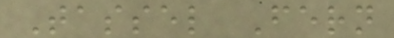Tassel Fern
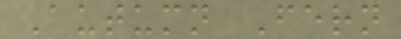Autumn Fern
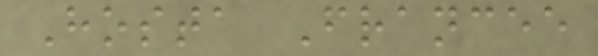Hosta Francee
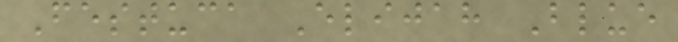Festuca Elijah Blue
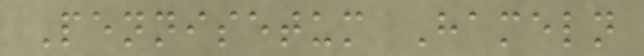Pennisetum Hameln
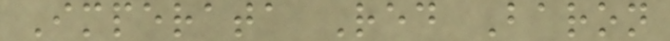Imperata Red Baron
